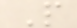P
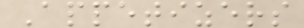Appetizers
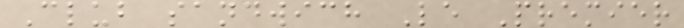Club sandwich Le Premier
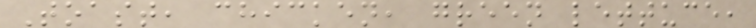Toast, chicken, green lettuce,
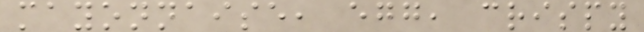mayonnaise, egg, crispy
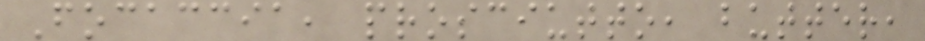Focaccia, prosciutto, butter,
